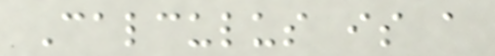Calculus is a
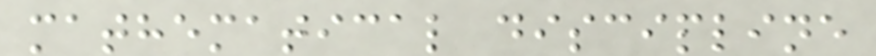mathematical discipline
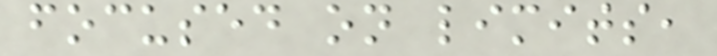focused on limits,
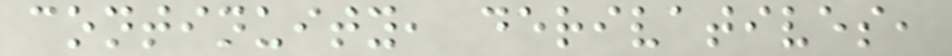continuity, derivatives,
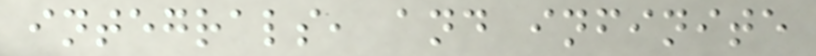integrals, and infinite
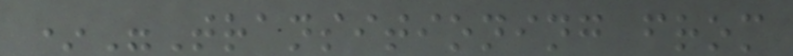*"Transitioning from
